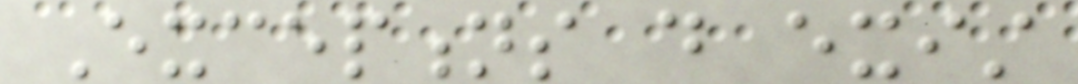Exceptions do exist
